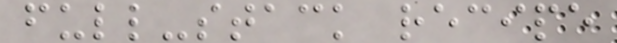full-stack recipe
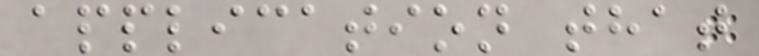application that
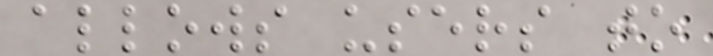allows users to
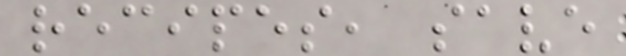recipes, save
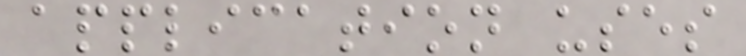application uses
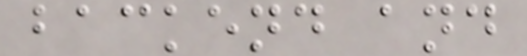backend and
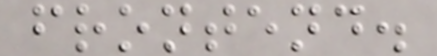frontend.
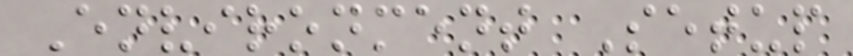Environment Setup
